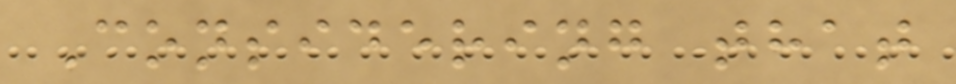Considering that
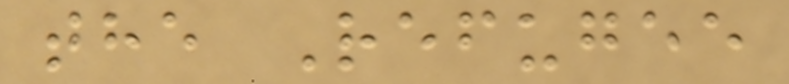the Refugee
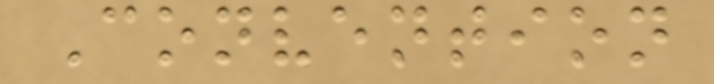Convention
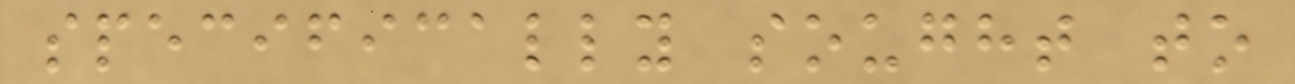specifically sought to
